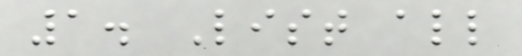1. List all
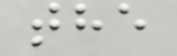the
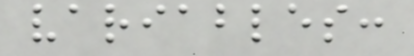variables:
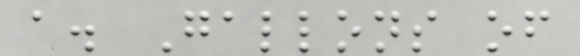a. Gallons of
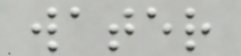water
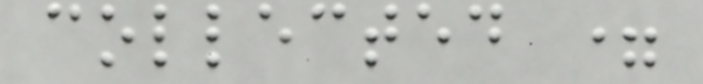collected =
